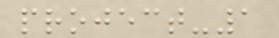project-1
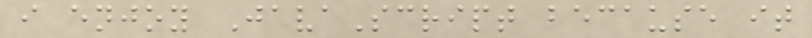i enjoy JavaScript because it
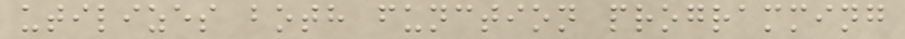utilizes both function programming
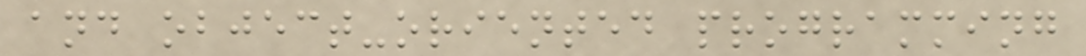and object-oriented programming
